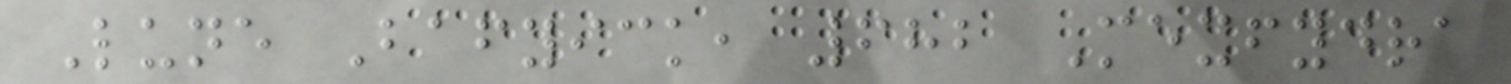Lune Bafyick, 682 Mexfydra
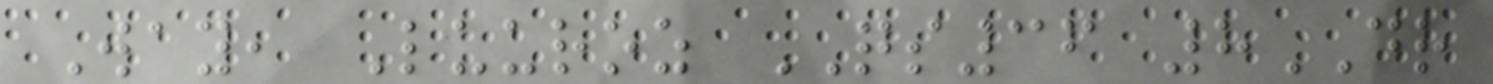Way, Luuroz QS36 8DR
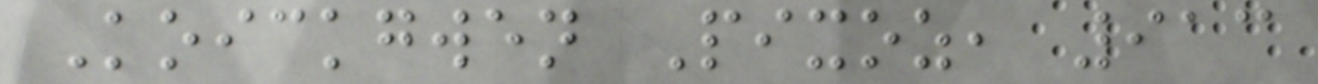Koickgwen Pixoz, 913
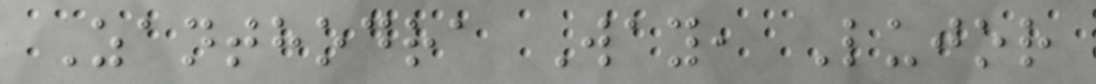Zanthodra Way, Lujor
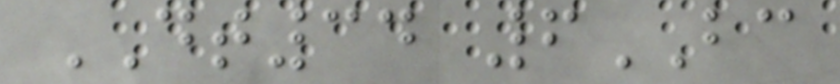DT34 6BC
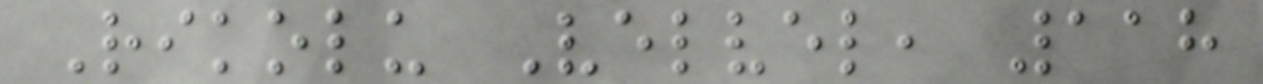Rikolu Velvel, 118
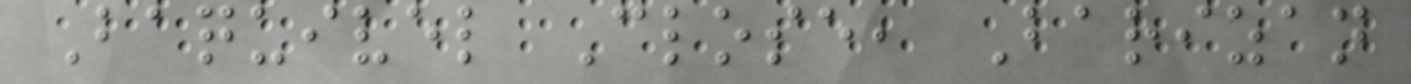Baquivel Close, Barizan
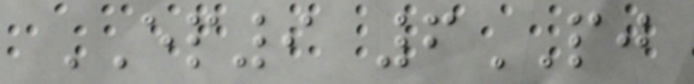EP9 6PJ
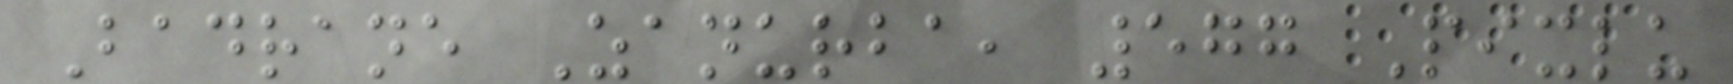Badrane Zanurba, 577 Pixlu
